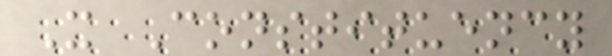X Constituency
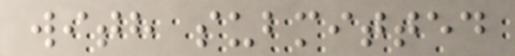with submitted
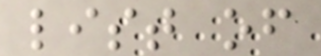list of
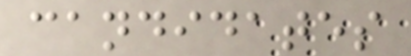candidates
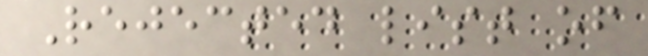Rejected list of
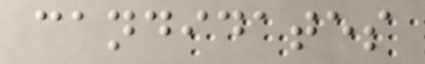candidates
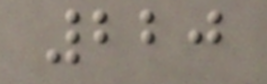220
